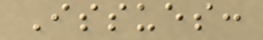Issues:
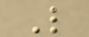L
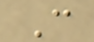C
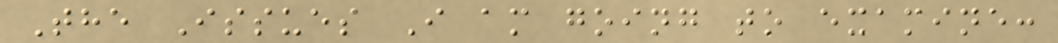The Issues I am going to examine:
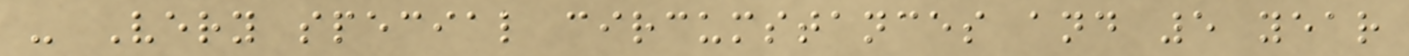- Very special circumstances and 5 year
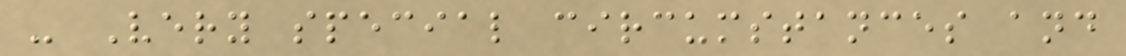- Very special circumstances and
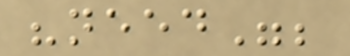"need";
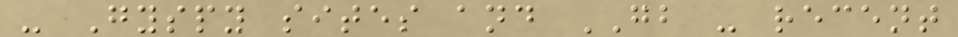- Gyspy sites and GB - recent
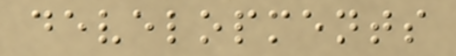developments
